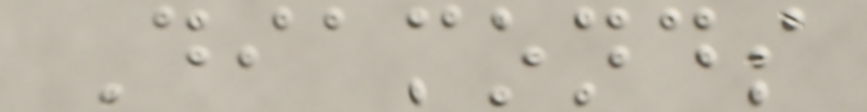Diamonds
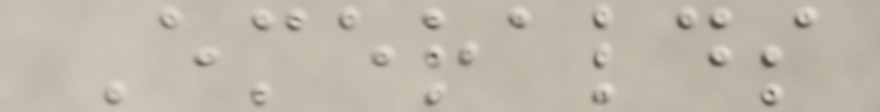Emeralds
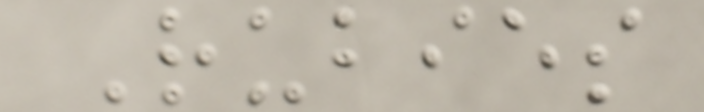Rubies
